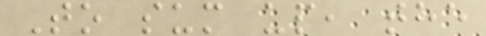To sum up, the
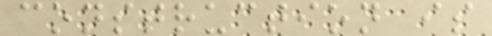construction is
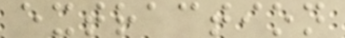extraction
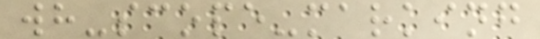wh-scope-marking
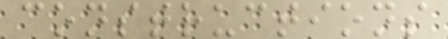constructions
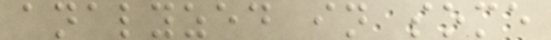analyzed in some
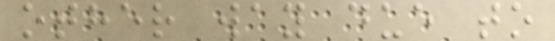other way due to
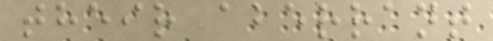their aberrant
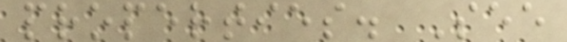properties. See
